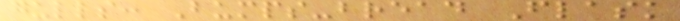gulls: Bumps-bread Flask
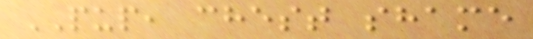PUP, chest shame
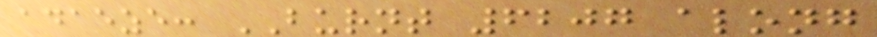adaeze: BURNT 6207 along
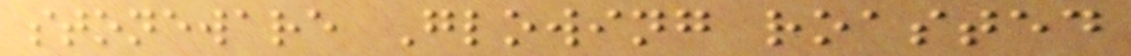stoneware Glowing roasted
